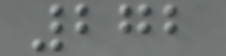272
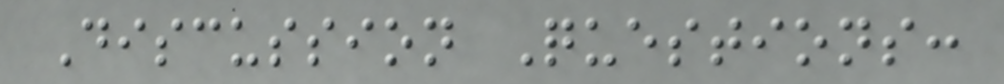Discussion Questions:
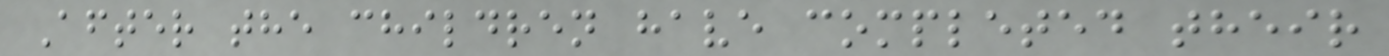After the children have completed their
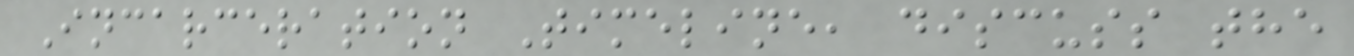Incarceration Timeline, discuss the
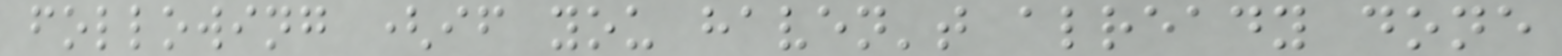following (if you haven't already done
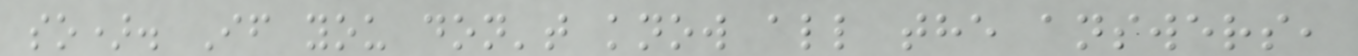so). If you don't know all the answers,
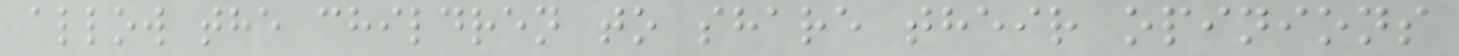allow the children to share their opinions
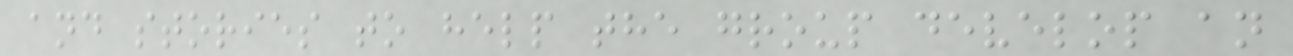and stories to help the group develop an
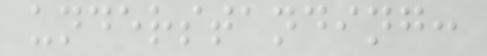understanding:
